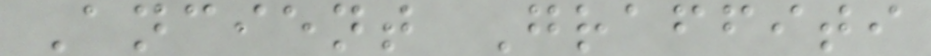Ancient Graffiti
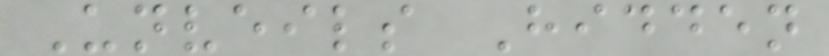Unveils Hidden
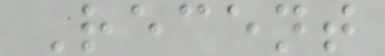Recent
